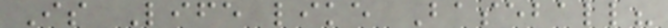Is Life like Baseball?
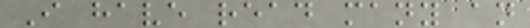I have read many an
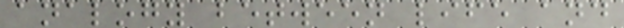analogy between life and
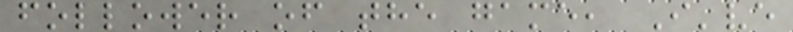follower of the game, I've
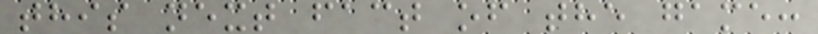this next fact of the game:
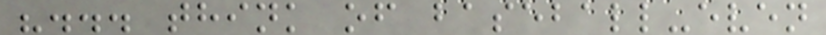"... think of baseball-even
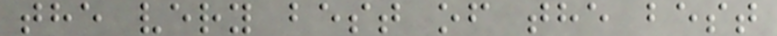the very best of the best
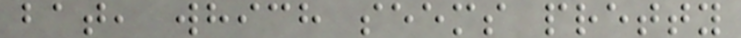bat, which seems pretty
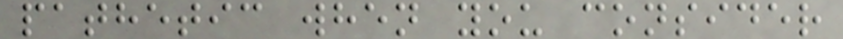pathetic when you consider
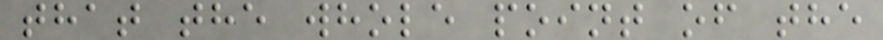that the whole point of the
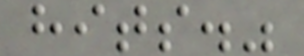hits."
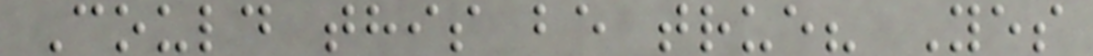Could this be true? Yes
